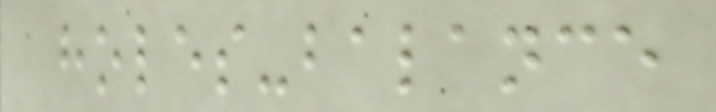holes-balance
